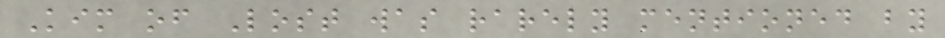Kim of Lost was rarely mentioned by
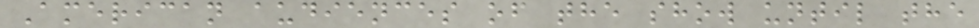American audiences of the show until the
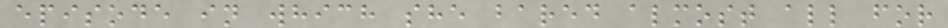episode in which she bared almost all for
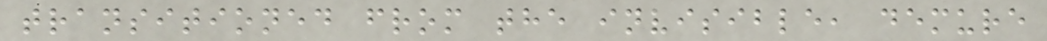transitioned from the invisible, demure
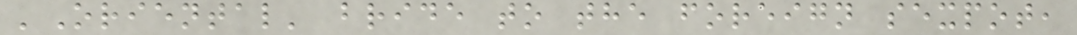'Oriental' bride to the foreign sexpot,
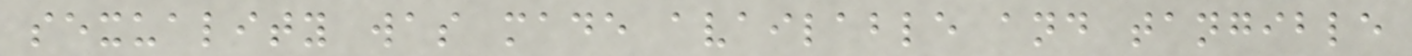sexuality was made available and tangible
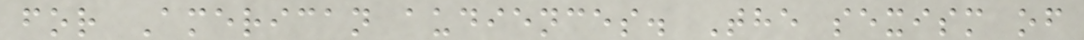for American audiences. The sexism of
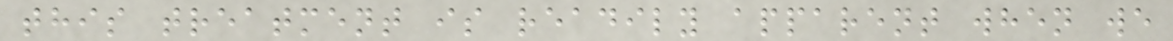this treatment is readily apparent when we
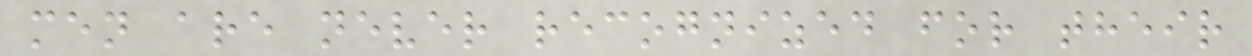men are never recognized for their
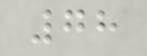78
